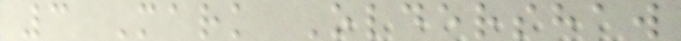3 Mark Oldershaw
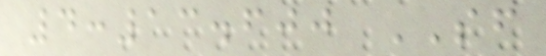4:13.600 SF
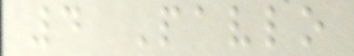4 Pavlo
